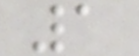1
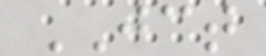JCT
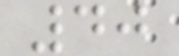40
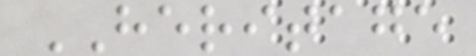HERITAGE
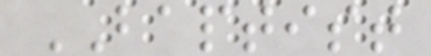BAPTIST
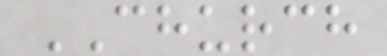CHURCH
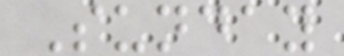Sunday
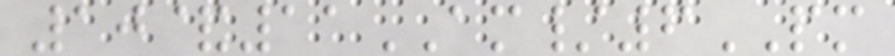10&11AM/6PM
